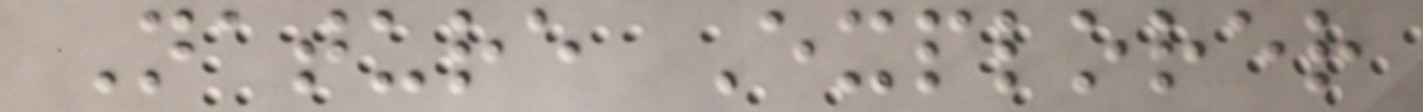Nature Explorer
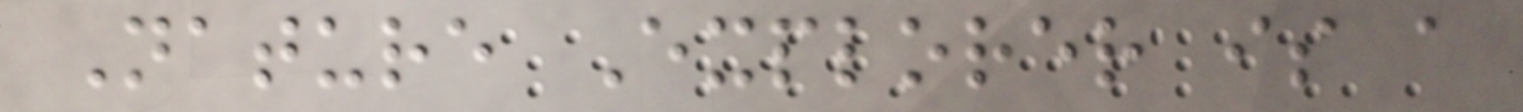Nature Explorer is a
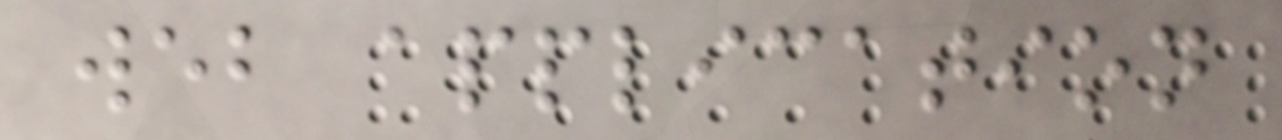web application
